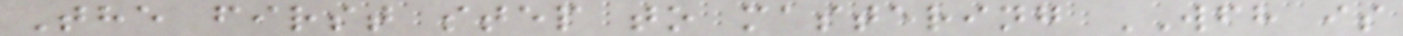The first step to mastering WFH is
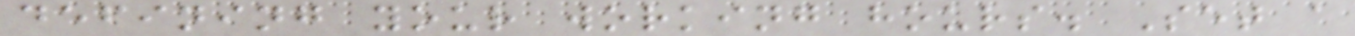defining your working hours. Set a
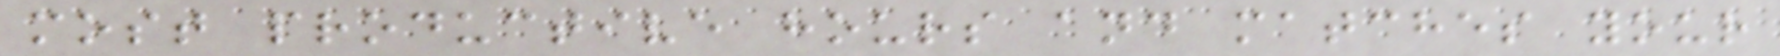most productive hours and matches your
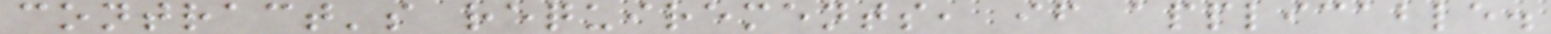contract's requirements, if applicable.
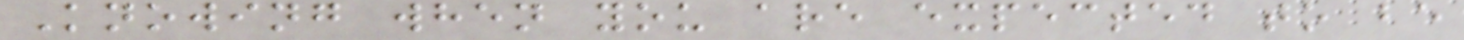Knowing when you are expected to be
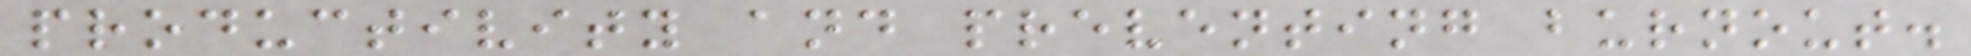productivity and preventing burnout.
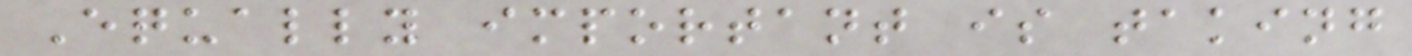Equally important is taking
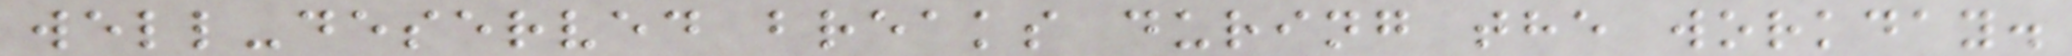well-deserved breaks during the workday.
